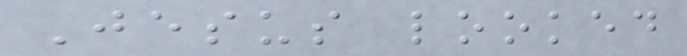Jesus looked
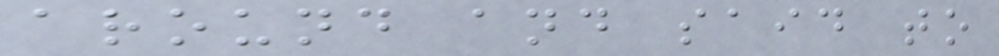around and said to
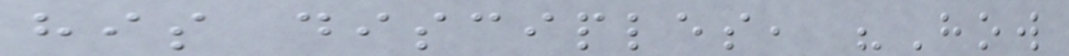his disciples, "How
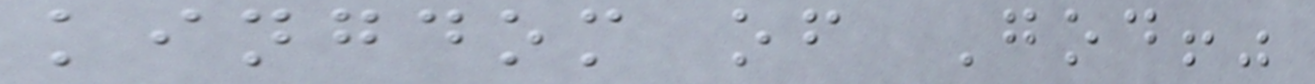kingdom of God!"
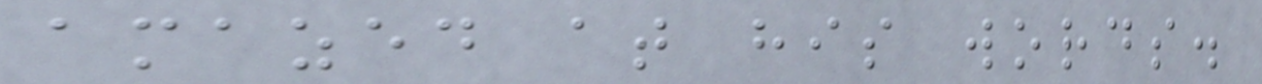amazed at his words.
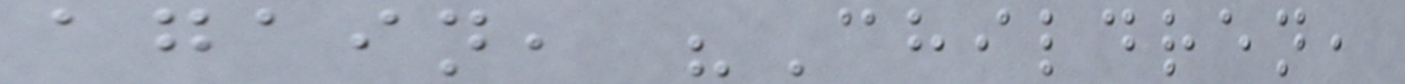again, "Children,
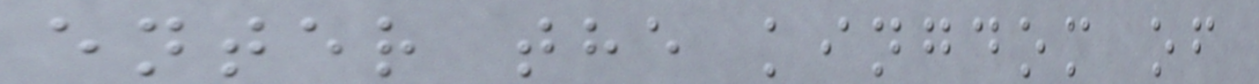enter the kingdom of
